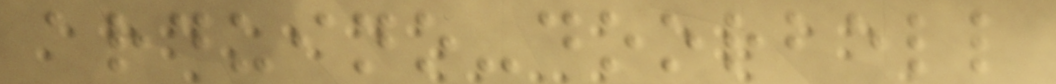arduino-doorbell
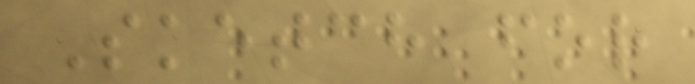Sketch for
